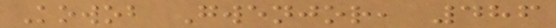Kowob Gwenjor, 486
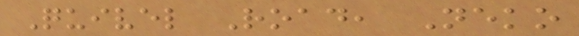Quivel Road, Neko
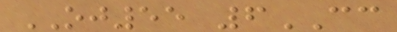OJ55 6CC
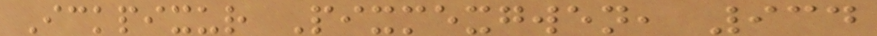Ickpixur Pixmexgwen, 934
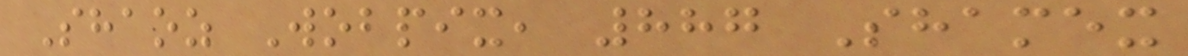Shaoz Wobpix, 887 Shamex
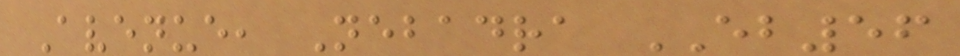Avenue, Nebadra EB56
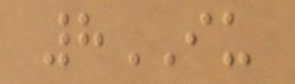8IU
